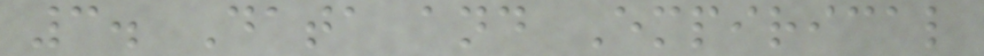3. Data and Empirical
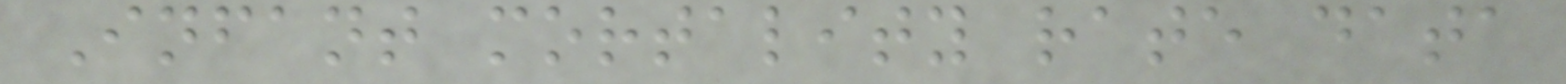Infant mortality rate data
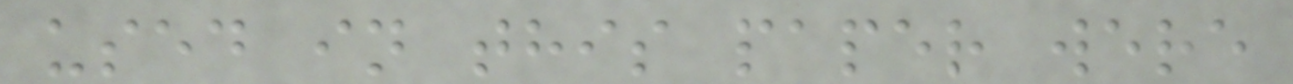used in this paper were
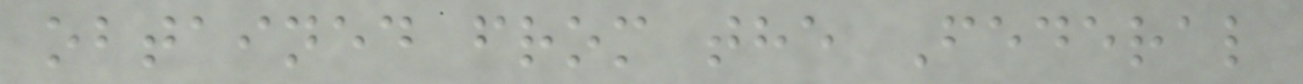obtained from the Federal
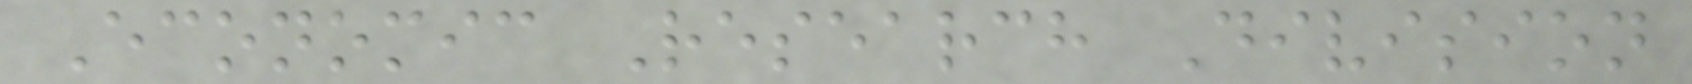Economic Research Division
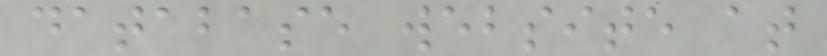database website at
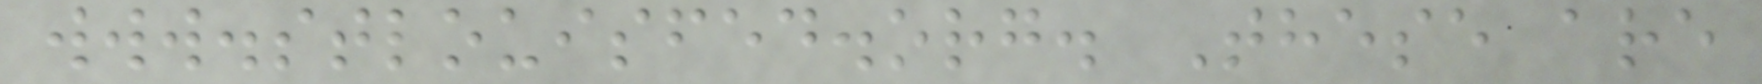www.stlouisfed.org. These are
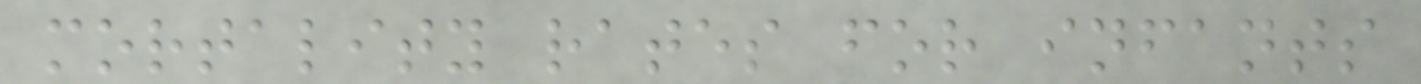mortality rates for infants
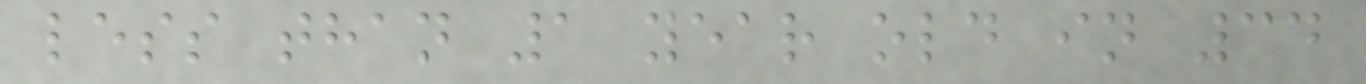less than 1 year old in 34
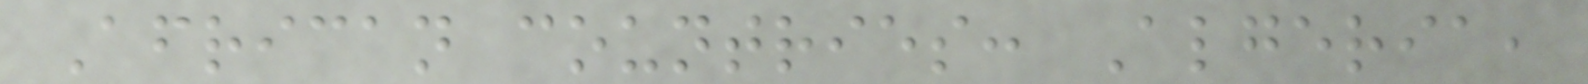African countries: Algeria,
